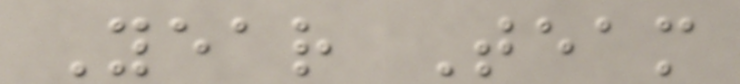Year Team
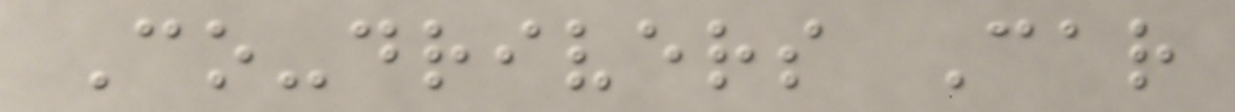Co-drivers Car
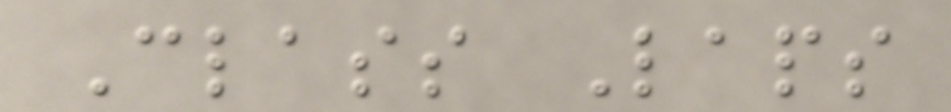Class Laps
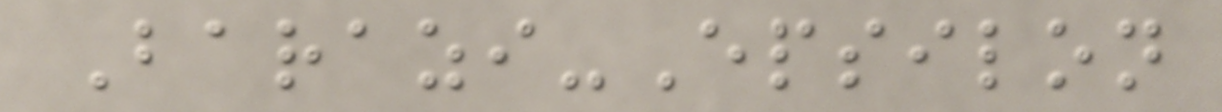Barazi-Epsilon
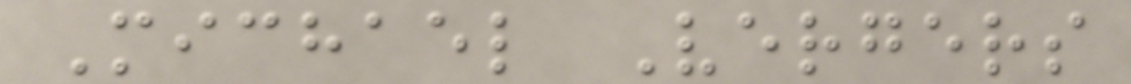Michael Vergers
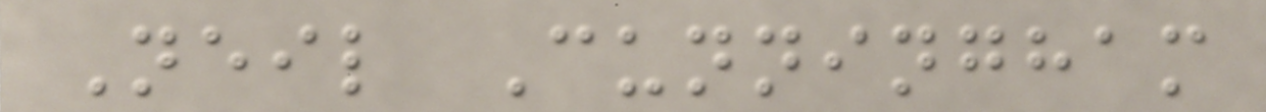Neil Cunningham
